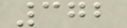372
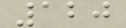120
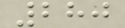280
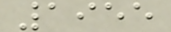1955
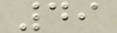49
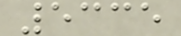5335
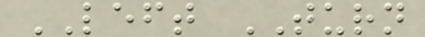LEFT TURN
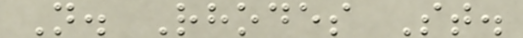N. Rhodes St.
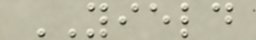YIELD
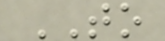TO
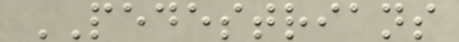PEDESTRIANS
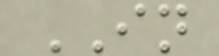IN
